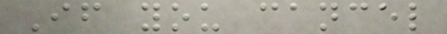If you cancel
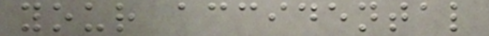your accidental
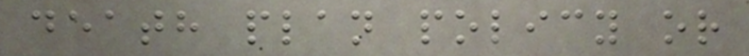death plan policy or
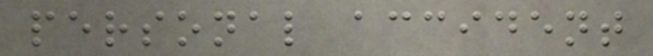personal accident
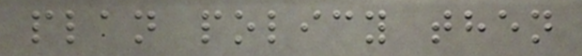plan policy then
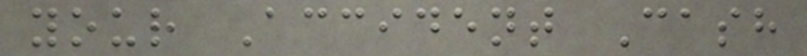your Accident Cash
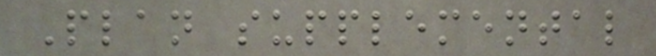Plan supplemental
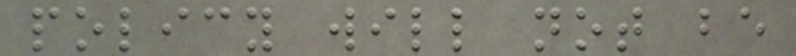policy will not be
